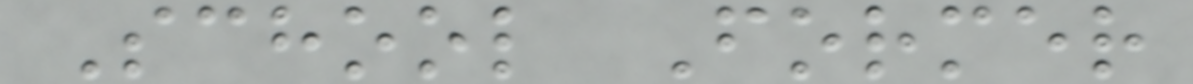School Former
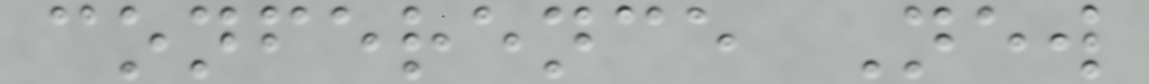conference New
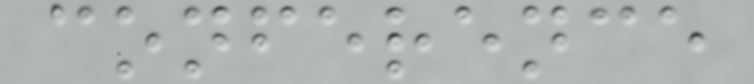conference
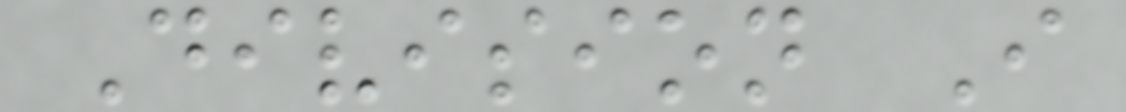Division I
